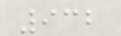932
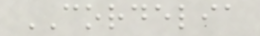CORDELIA
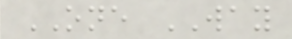ONE WAY
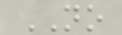NO
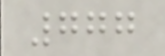777
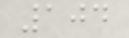104
